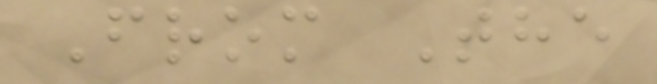From The
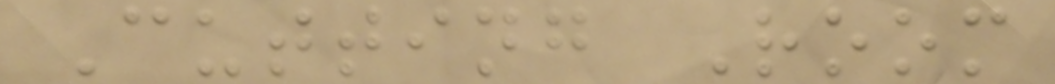Cutting Room
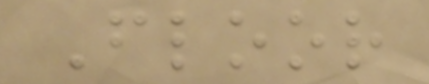Floor
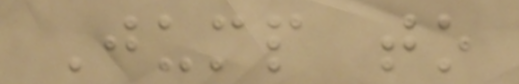Jump to
